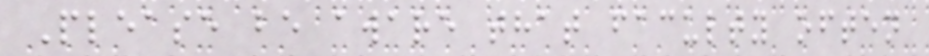Please be aware that faculty often
